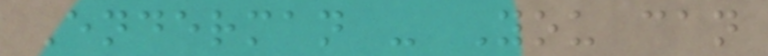Enderman - You can
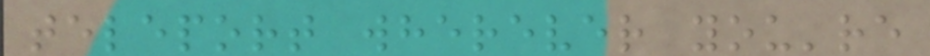teleport wherever you're
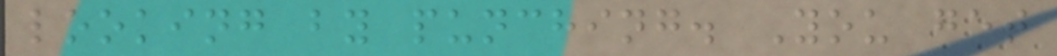looking by punching. You get
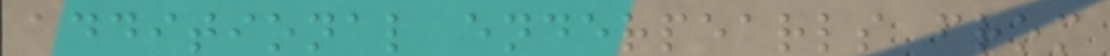additional enderpearls from
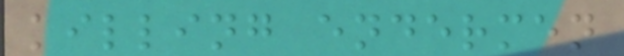killing endermen
